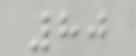80
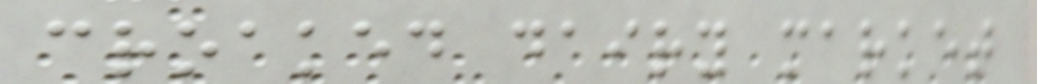croaked dairy market
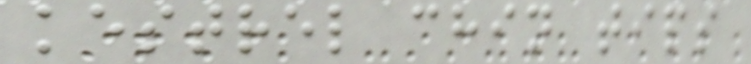kestrel chin tips
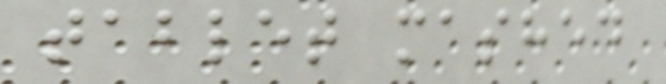tablet mashed
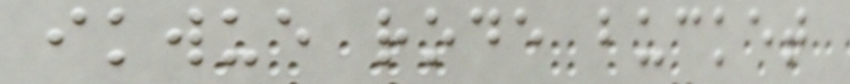ikwue rode bucket
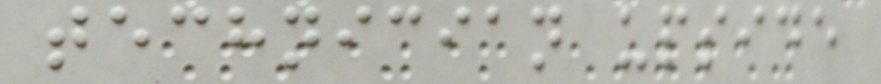technician upside
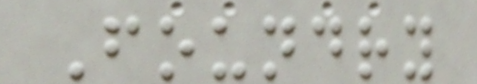Foundry
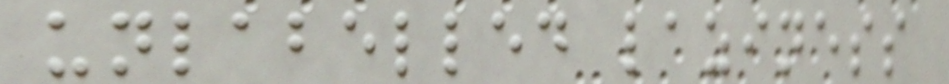unlabelled laziness
